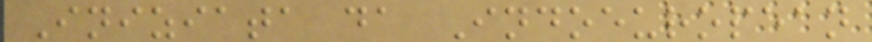Iniziata da Indoeuropean
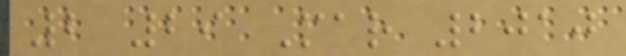2 29 Mar 2010
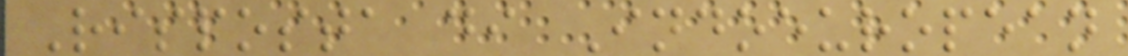Risposta di Indoeuropean
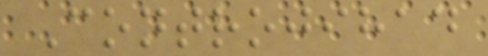Controjihad
